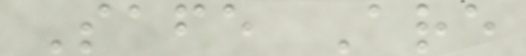Safe Are
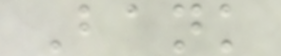Bank
